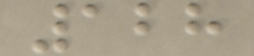128
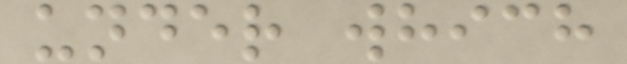under which
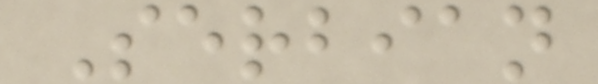Serbian
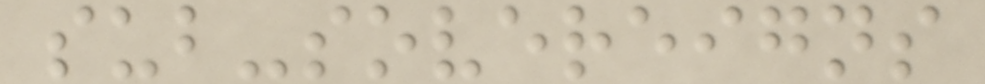sub-sovereigns
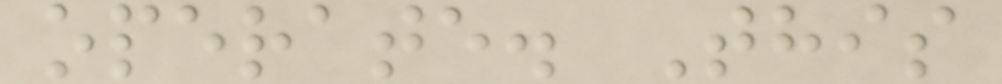operate. This
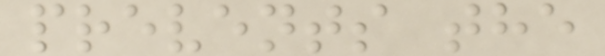prevents the
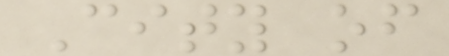City of
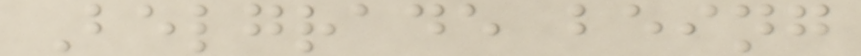Belgrade being
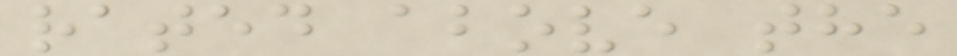rated above the
